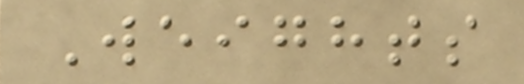Weights
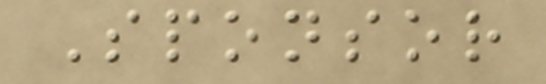Sponsor
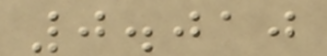0.010
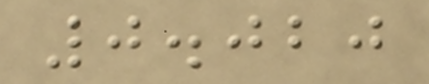0.020
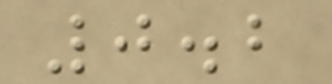0.2
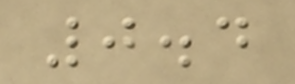0.4
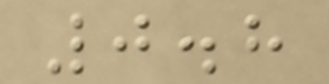0.8
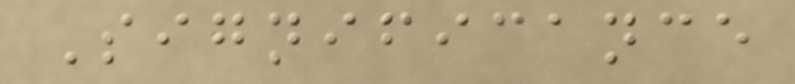Significance
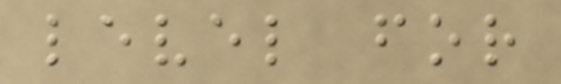level for
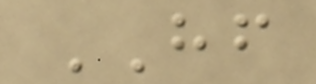HF
